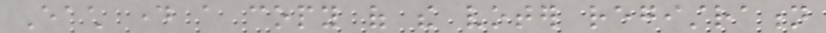Each day a copy of the voter registration
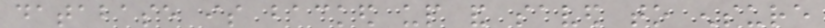database is backed up and saved to ensure
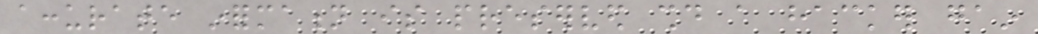accurate information is preserved should a hacker gain
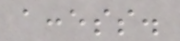access.
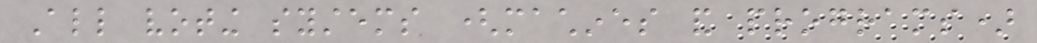All voting systems (machines and programs)
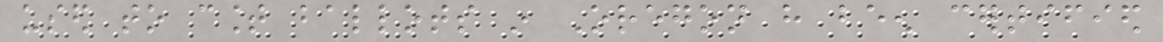used to count ballots in Oregon have been certified
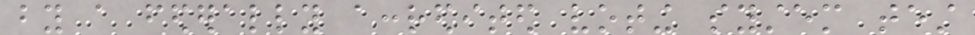by a federally accredited voting system test
